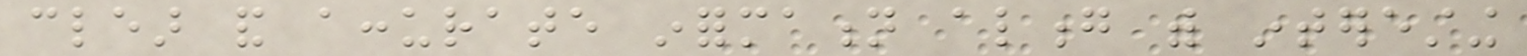clear and accurate information along with interesting
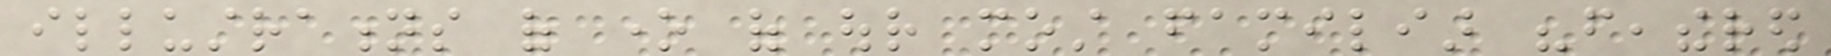illustrations of one of our most familiar "feathered
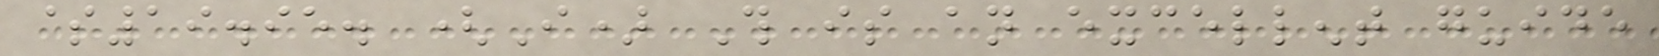$19.95. (I) This is an excellent guide
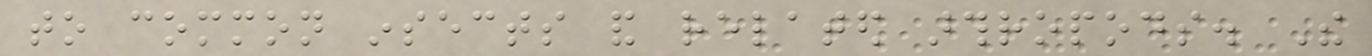to common insects and related arthropods. The
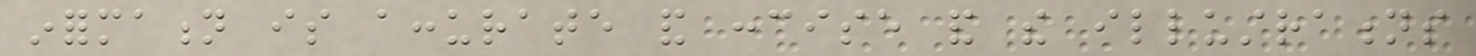information is accurate and concise and the illustrations
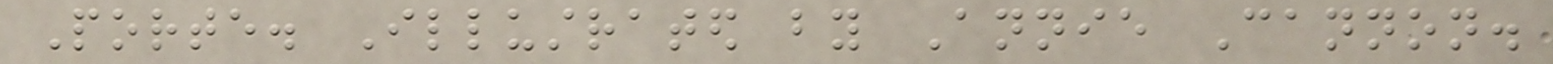Porte. Illustrated by Annie Cannon.
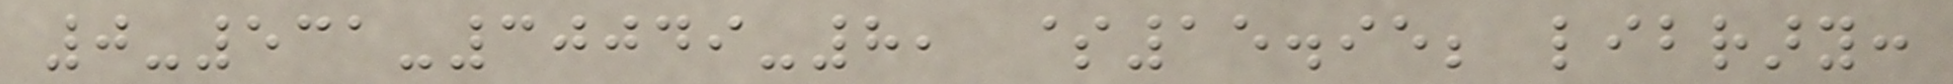0-531-30049-8, $15.95; library:
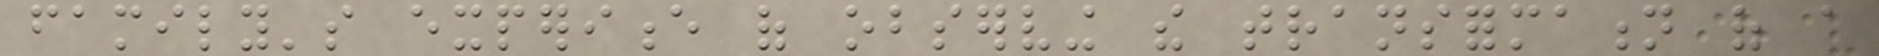family's experience of observing the transformation of a
